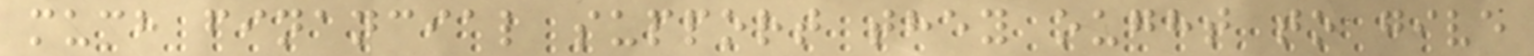much financial support they ought to give
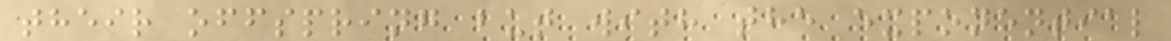their offspring but with the exponential
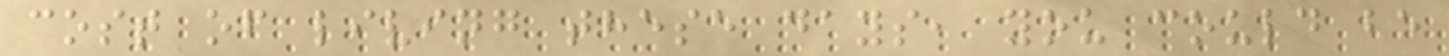cost of living these days, you could be
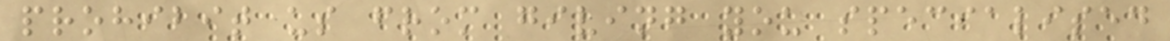prohibit us from giving you specialised
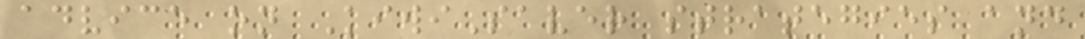advice on KiwiSaver strategies and
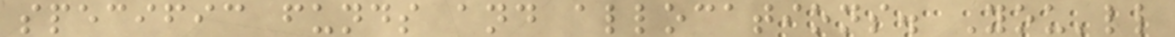specific funds and allocations. You'll
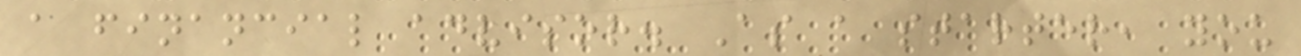a financial advisor. As a starter, you
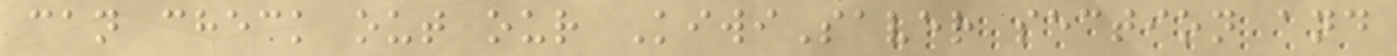can check out our KiwiSaver section and
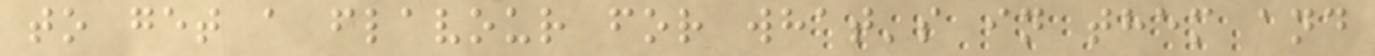to get a flavour for what's in them and
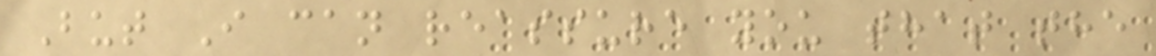But I can reassure you that the
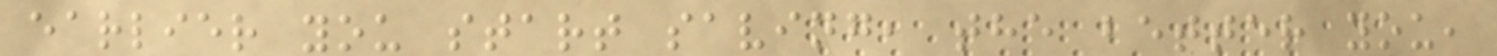earlier you start saving, the better you,
